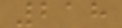218
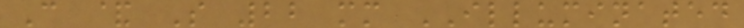C & S 22 mm ILLUMINATED
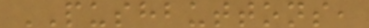PUSHBUTTONS,
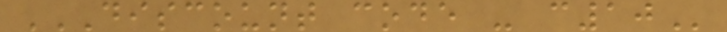DISCOUNT CODE - C10
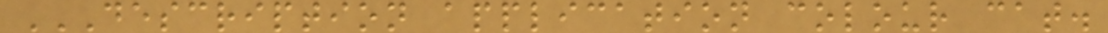DESCRIPTION APPLICATION COLOUR CAT.
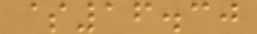$16.30
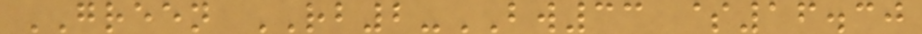GREEN RB2-BW33 $16.30
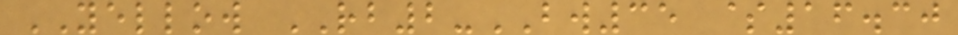YELLOW RB2-BW35 $16.30
